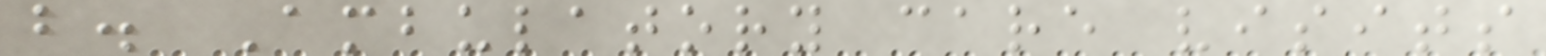b. Ambulatory care visits
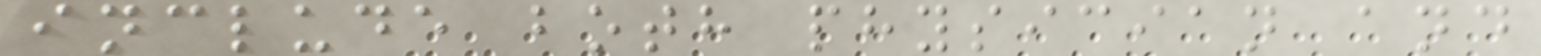include both physician and
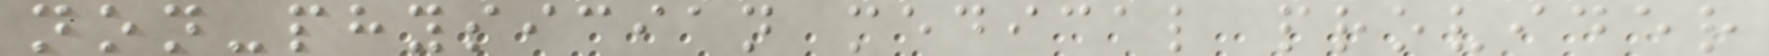non-physician medical provider
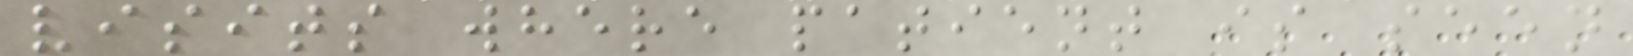visits where patient is seen
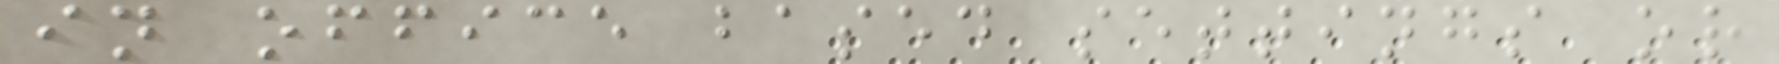in office based settings or
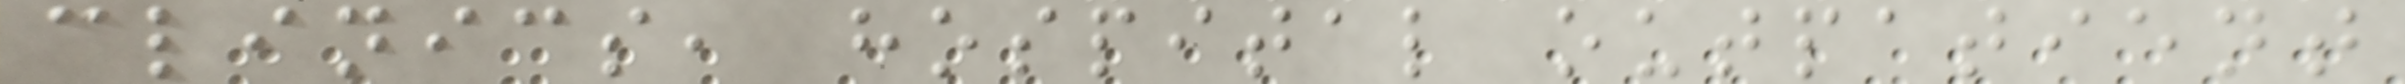clinics, hospital outpatient
